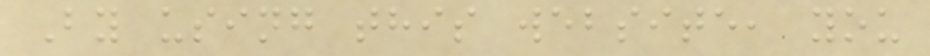By using this website, you
